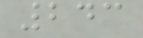243
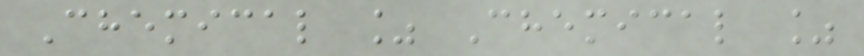Chemical % Chemical %
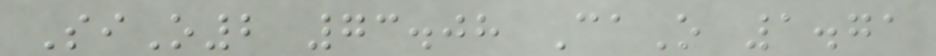SiO2 73.08 CaO 1.71
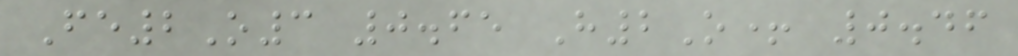Fe2O3 0.65 H2O+ 0.46
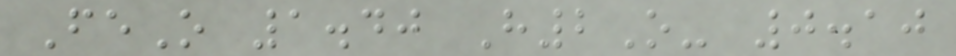FeO 1.40 H2O- 0.10
